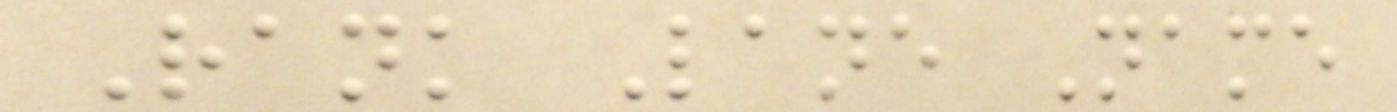Rank Lane Name
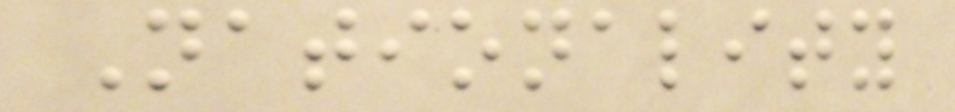Nationality
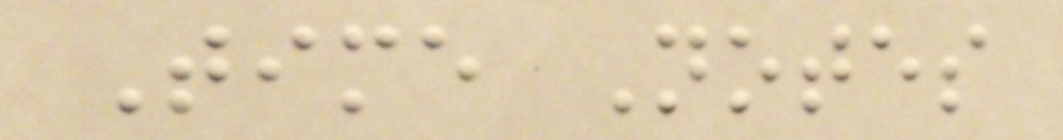Time Notes
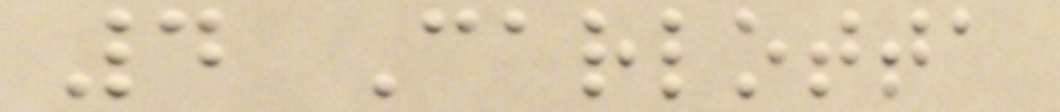4 Carlotta
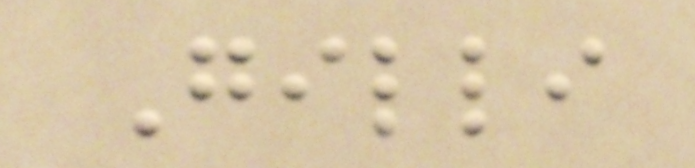Gilli
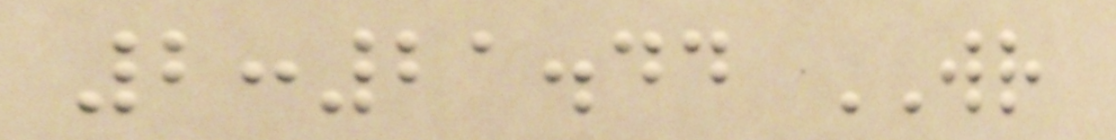2:21.44 WR
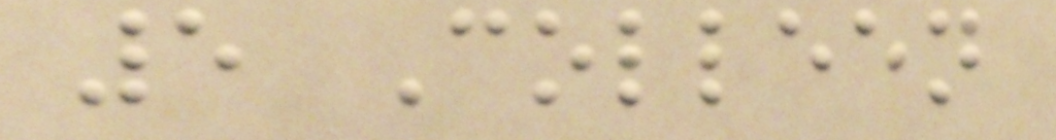5 Colleen
